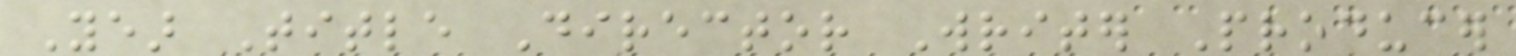Year Title Director Writer Producer
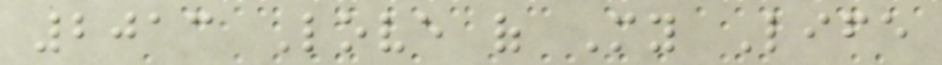2013 Love of My Life
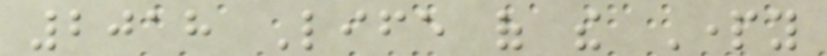2018 Life of the Party
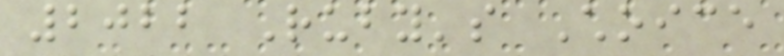2022 Ruby's Choice
